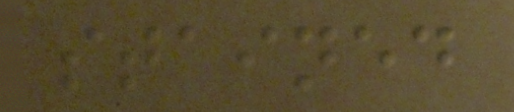stained
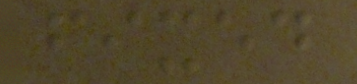fixed
